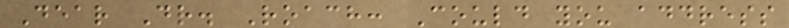Dear Dr. Roach: Could you address
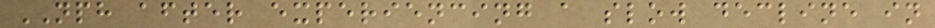NPH after experiencing a slow decline in
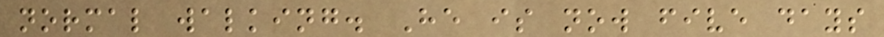normal walking. He is now five days
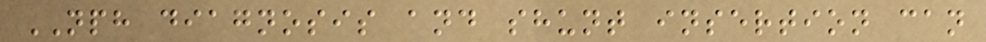NPH diagnosis and shunt insertion can
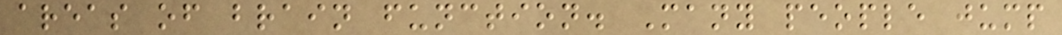areas of brain function. Many people jump
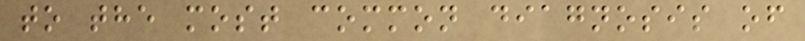to the most common diagnosis of
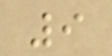9
